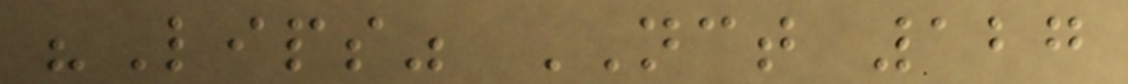"Lips" NCT 127
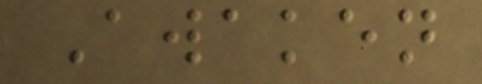Awaken
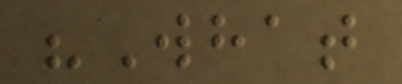"What
